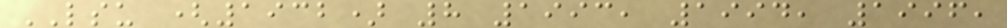LSU (1932) 8 1993, 1994, 1996,
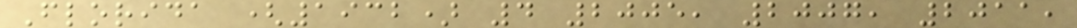Florida (1932) 4 2005, 2007, 2011,
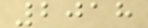2018
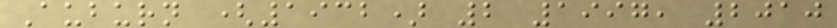Auburn (1932) 2 1997, 2010
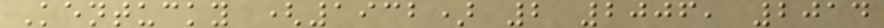Kentucky (1932) 2 2006, 2014
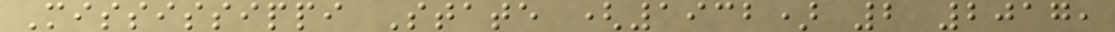Mississippi State (1932) 2 2017,
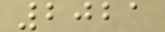2021
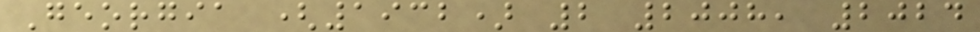Georgia (1932) 2 2008, 2024
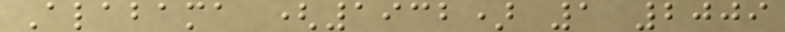Alabama (1932) 1 2009
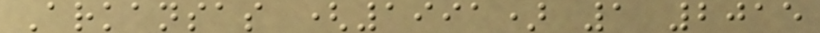Arkansas (1991) 1 2015
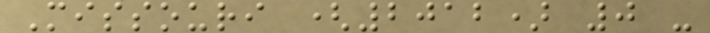Missouri (2012) 0 -
